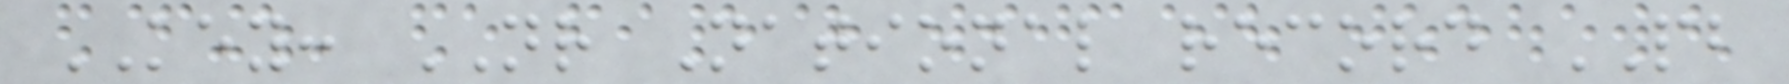KEY: NR National record PB
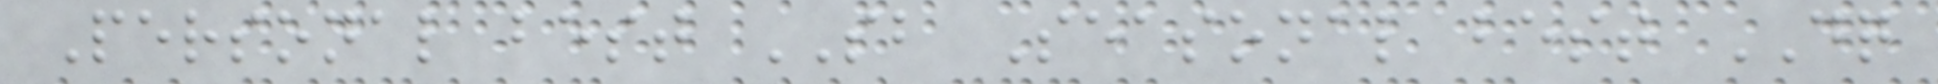Personal best SB Seasonal best DQ
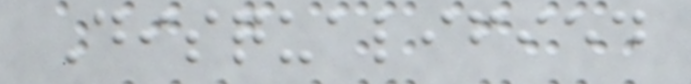Disqualified
